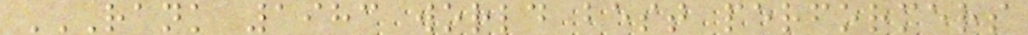RANK 1983 WORLD BEST PERFORMERS
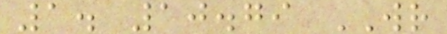1. 10.79 WR
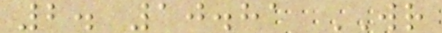2. 10.81 WR
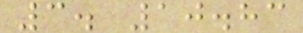3. 10.83
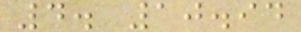4. 10.94
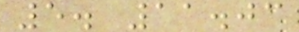5. 11.03
